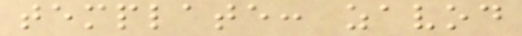template: zavod
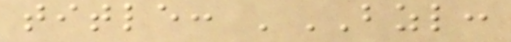title: 'BZL:
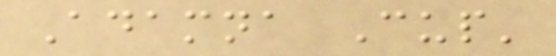Adamna Cup'
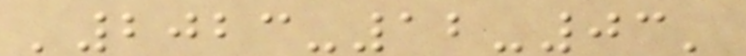'2023-12-03'
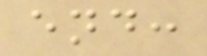end:
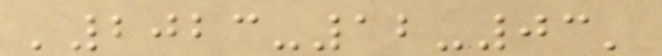'2023-12-03'
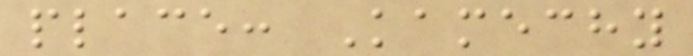place: Kamechy
